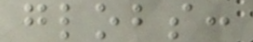globs:
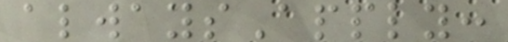alwaysApply:
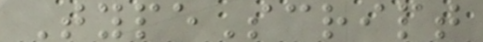TypeScript
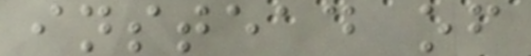instead of
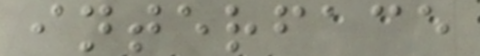interface
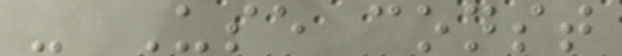- Use const
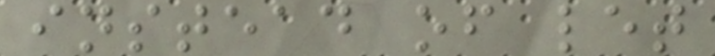instead of let
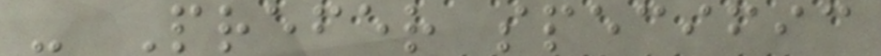- Prefer specific
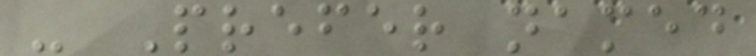- Prefer named
